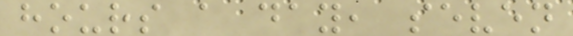hours a day, seven
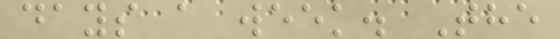days a week. The
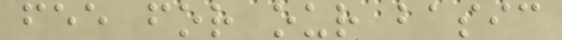fee for our basic
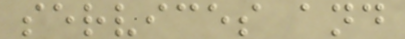services and
